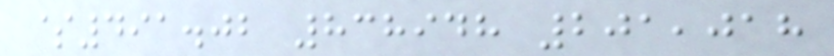$491.02 838948 201,018
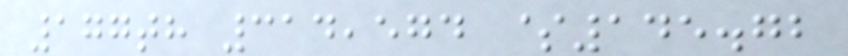177th 314,574 $145.72
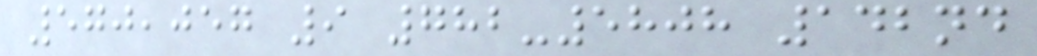570,057 9 782-5808 142nd
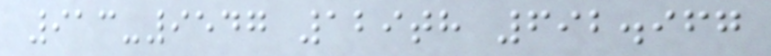913-9547 129th 692.967
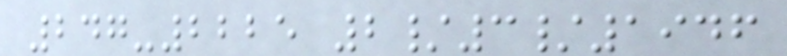247-2225 2/3/1946
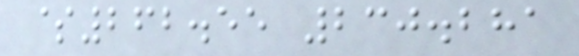$262.55 230.281
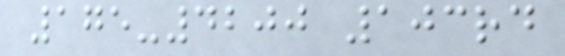175-4200 103rd
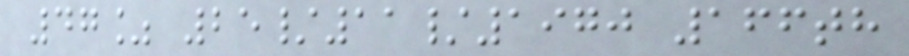47% 25/11/1970 166th
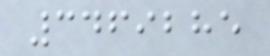3469285
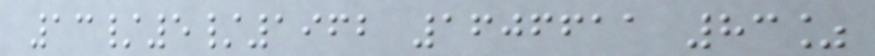13/5/1962 1606611 83%
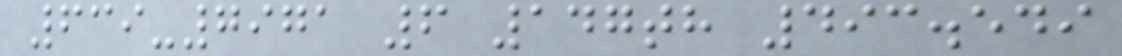639-7971 6 147th 493.549
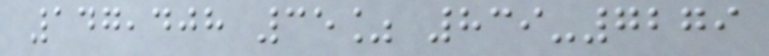147,408 35% 839-7279
